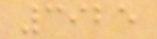3925
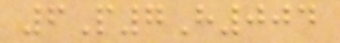6P7H004
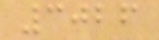3026
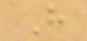H
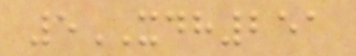5XDH251
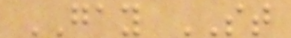GAY ST
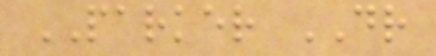PARKER DR
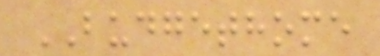BUDGETHOME
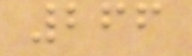266
